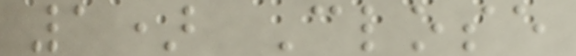1) Close
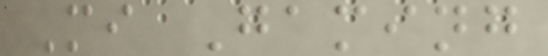Mi Gaming
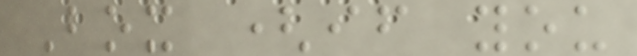Box (if you
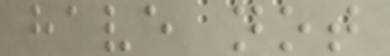have not
